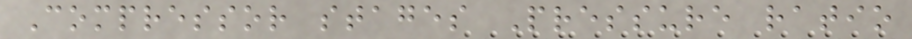Compressor stages Pressure ratio
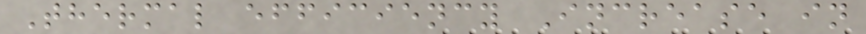Thermal efficiency Increase in
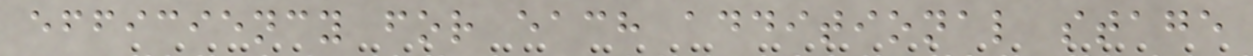efficiency for each additional stage
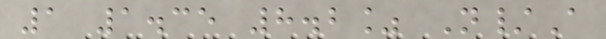1 1.35 8.2% N/A
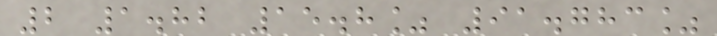2 1.82 15.8% 91.783%
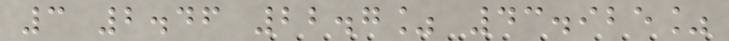3 2.46 22.7% 43.925%
